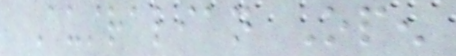Australian Open
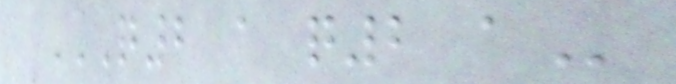Q2 A Q2 A
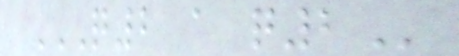Q2 A Q2
